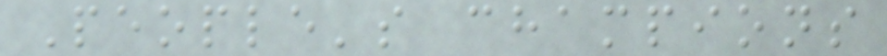People's champions
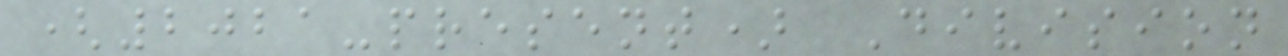(2021-present) Division
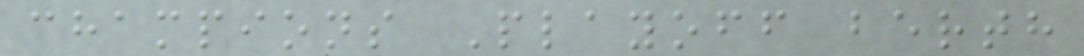champions Playoff berth
